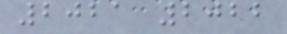2021 2022
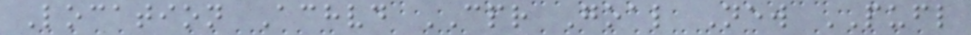Location Achvd CPR Goal New PUFL
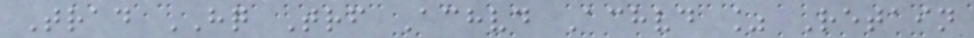Trad HQ Trf Achvd Achvd % Retain
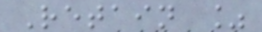Retain %
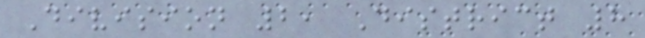Division 2, District 8
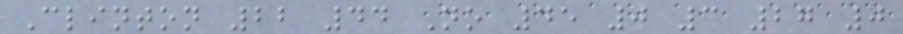Clinton 22 44 No 45 0 3 27 0
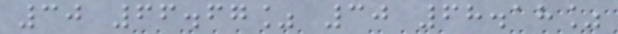30 66.67% 30 68.18%
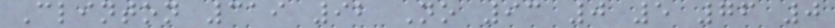Clinton 319 92 No 93 0 5 76 0
